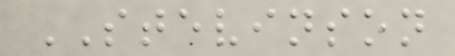STEVINSON
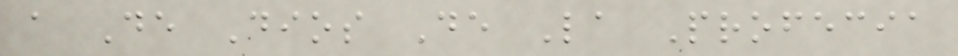a De Dios De La Profecia
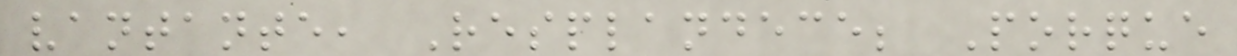vantante, Resplandece; Porque
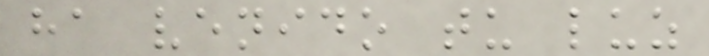ha venido tu luz
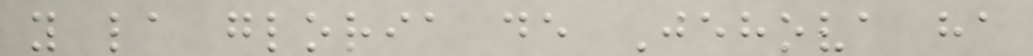y la gloria de Jehova ha
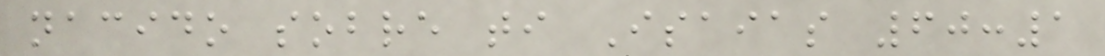nacido sobre ti Isaias 60:1
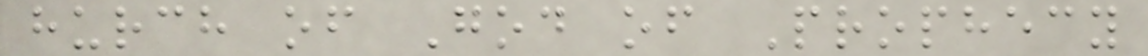hurch of God of Prophecy
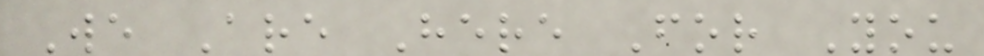We Are Here For You
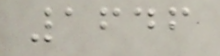1646
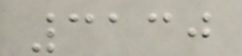3130
